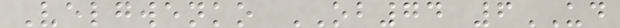Velgwenko OB74 6UD
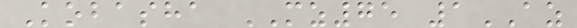Kobasha MZ75 1AZ
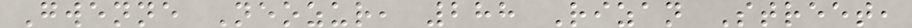Gwenne Neozur, 288 Rizan Street,
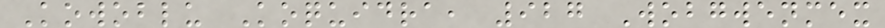Kowoblu Koquidra, 927 Wobgwenmex
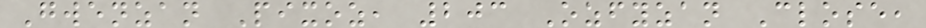Gwenzan Pixoz, 203 Ozfyzan Close,
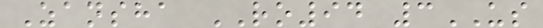Zansha RO94 3US
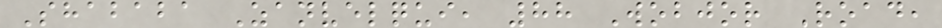Shababa Zanvelqui, 88 Wobjor Road,
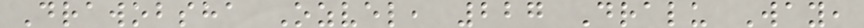Drawobsha Ozvel, 227 Dralu Way,
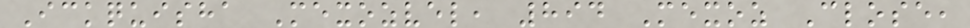Ickquisha Mexozvel, 894 Mexoz Close,
